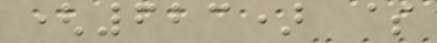(623) $
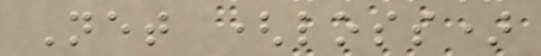Net (loss)
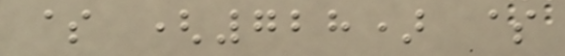$ (728) $
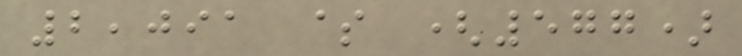2,091 $ (577)
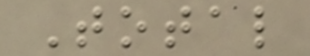Total
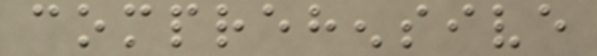comprehensive
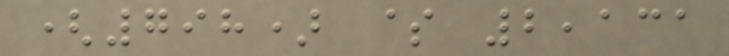(798) $ 2,131
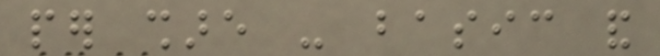per share - basic and
